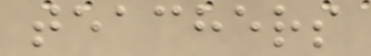teachers
